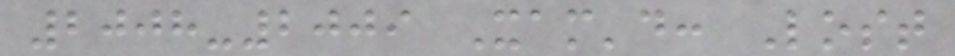2008-2009 Xam'd: Lost
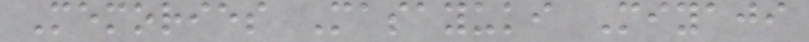Memories Masayuki Miyaji
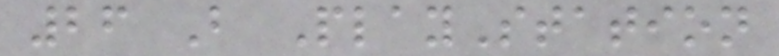26 B PlayStation
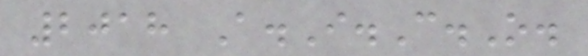2018 A.I.C.O.
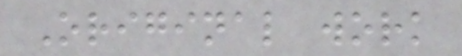Original work
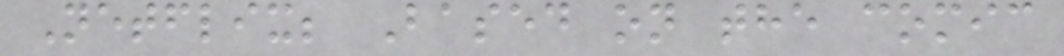Netflix; Based on the comic
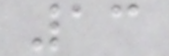13
